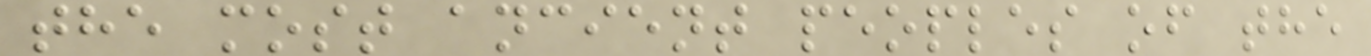the most ancient peoples of the
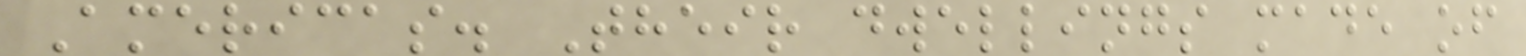Americas. Their dwellings made of
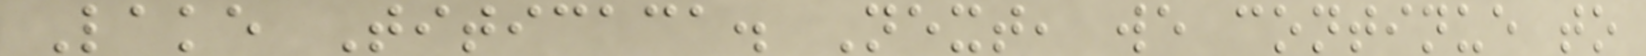Lake Titicaca. Next, we continue to
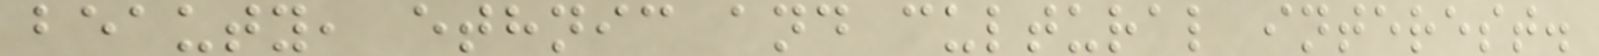beauty, ethnic and cultural interest.
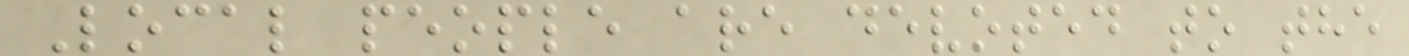Local people are devoted to the
